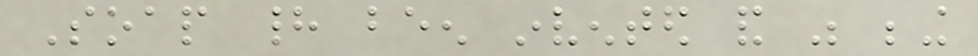Soap had been invented and was being
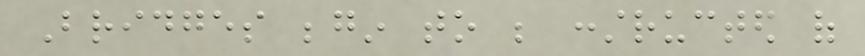Bridges begin to be constructed of
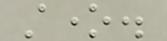stone.
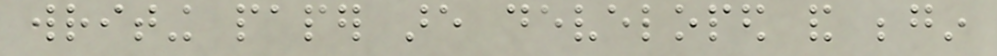writing paper are developed and begin
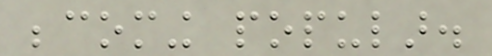becoming popular.
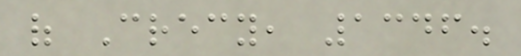of Crecy, 1346.
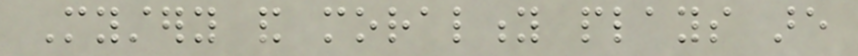Mystery and morality plays are
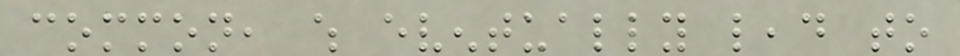common, which eventually lead to
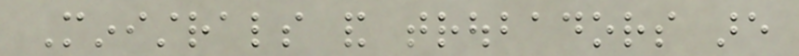Ministrals and troubadors are
